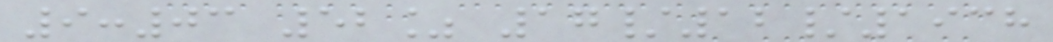9:03 52% 17/12/1938
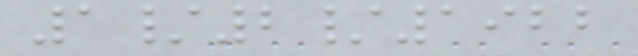1/2/1922
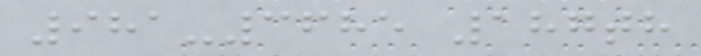981-3685 187th
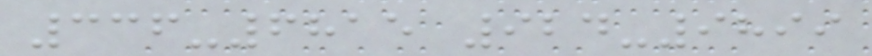336-6815 924-9899
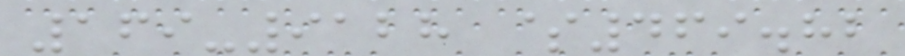169-9128 $469.82
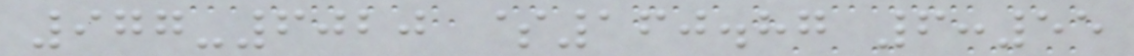977-6020 $160.87 6:55
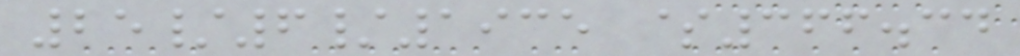25/6/1935 $366.34
